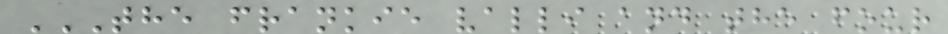THE FRANKIE VALLI AND THE FOUR
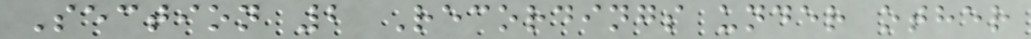Section 2 Recordings under other
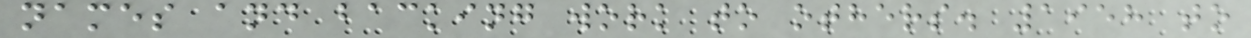names and backing work to others. 1958 to
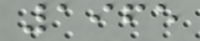1965
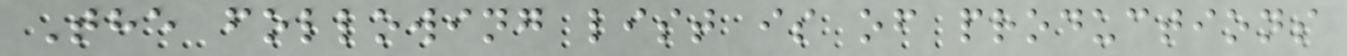The following list is of productions
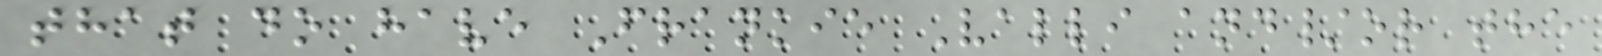that do have Frankie Valli and/or the
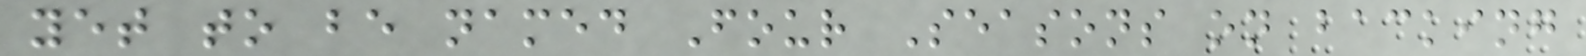yet to be named Four Seasons on backing
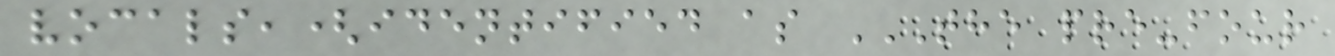vocals,(identified as THE PRE-FOUR
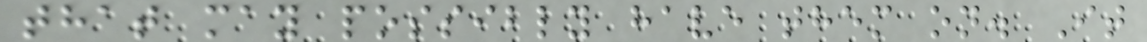that may possibly have them on. It
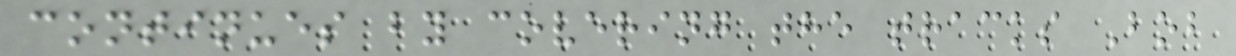continues by covering the tracks Bob
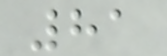81
